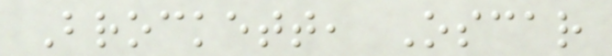Brockett, Oscar
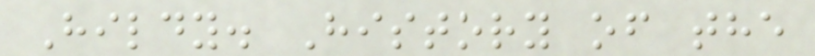Hildy. History of the
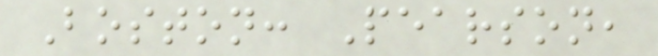Boston: Pearson,
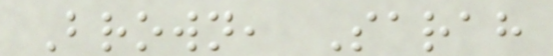Brown, Sarah
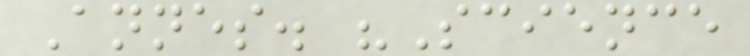Annes. "Science
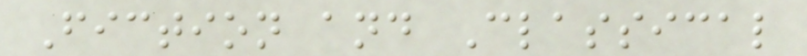Fiction and Classical
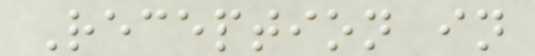Reception in
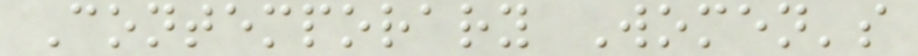Contemporary Women's
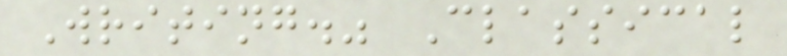Writing." Classical
